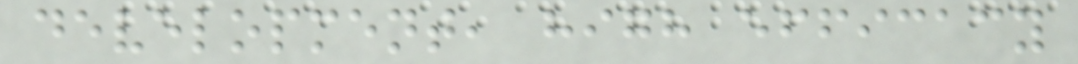development, high efficacy
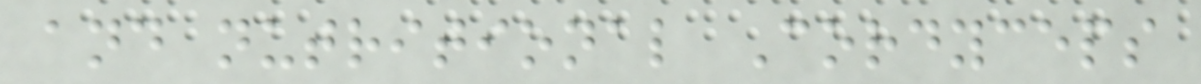and nutritional Cordyceps
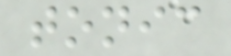tonic
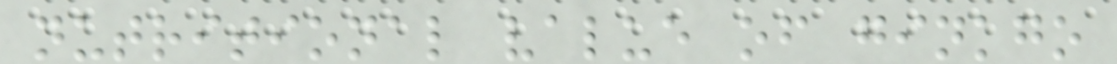nutritional value of ginkgo
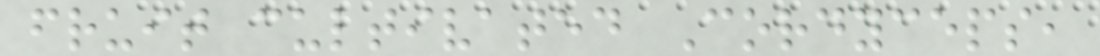fruit cultivated Cordyceps,
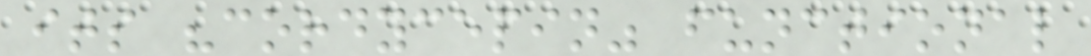its "cordycepin" functional
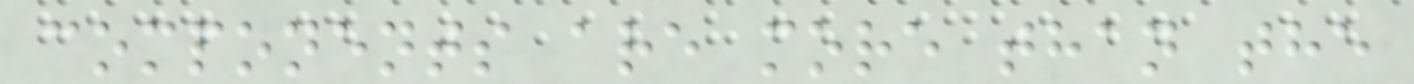components are more than the
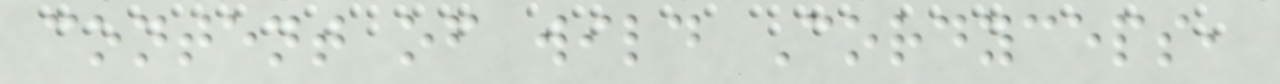content of wild Cordyceps,
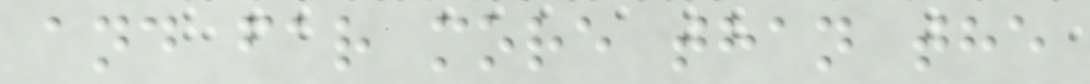and far more than the
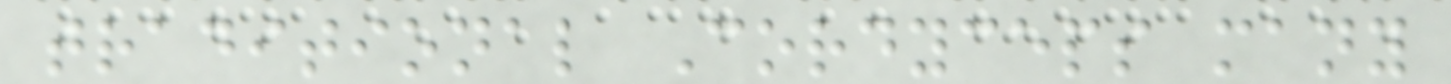traditional Cordyceps many
